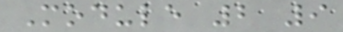Module 2 9
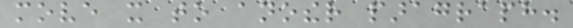move it to another paragraph.
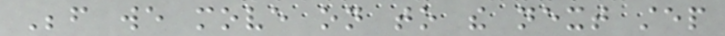Before we move on to the next step
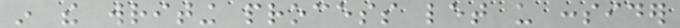in the writing process let us consider
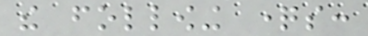the following questions:
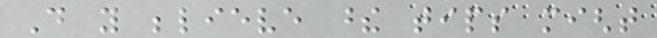Do you believe these tips might
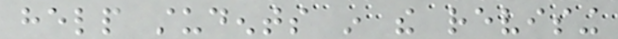help students in the revising
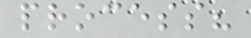process?
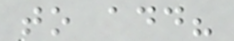to add?
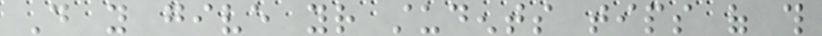Do you give your students tips of this
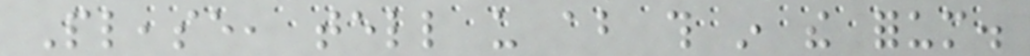Please, tell us about this in the forum.
